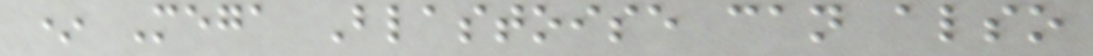* Mega Blastoise can also
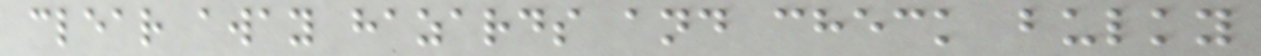clear away hazards and check bulky
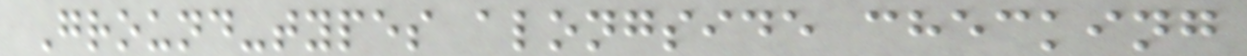Ground-types alongside checking
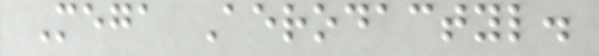Mega Aerodactyl.
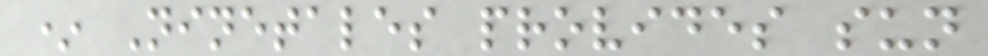* Ninetales provides sun
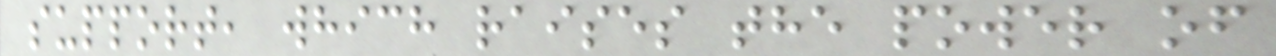support, which raises the power of
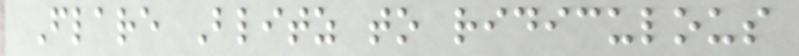Flare Blitz to ridiculous
